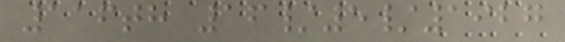116th 16/5/1927
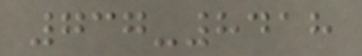737-8418
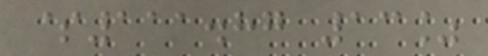$111.87 13%
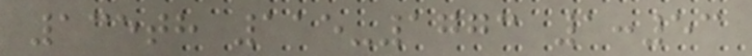135th 115-1773 1:53
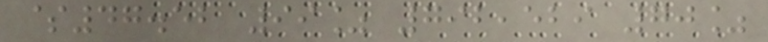$47.52 99% 792,529 70%
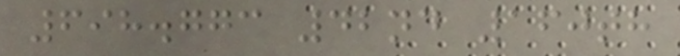698.773 42nd 160th
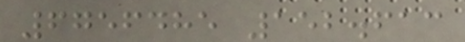6756485 152.613
